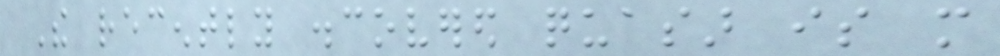The recently discovered quasar is more
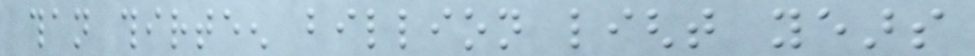than thirteen billion light years
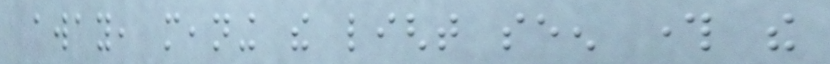away, meaning the light seen through the
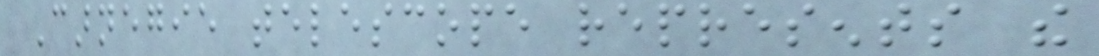Carnegie telescope represents the
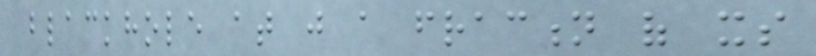blackhole at just a fraction of its
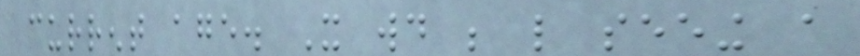current age. It would be like seeing a
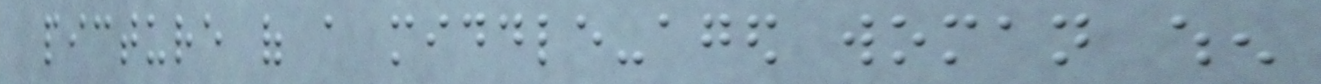picture of a middle-aged woman when
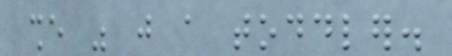she was just a toddler.
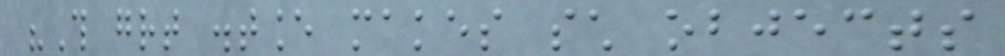"This great distance makes such objects
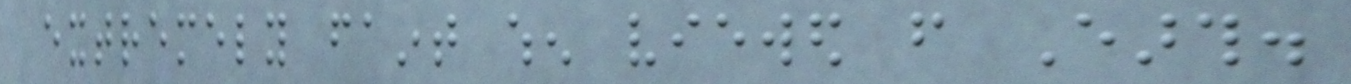extremely faint when viewed from Earth.
